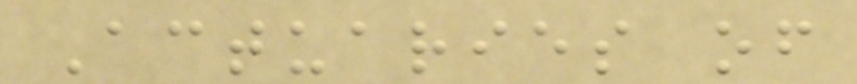Actuaries of
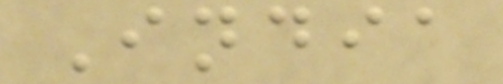India
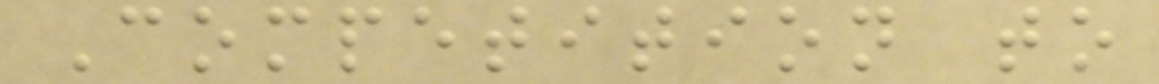Competition to
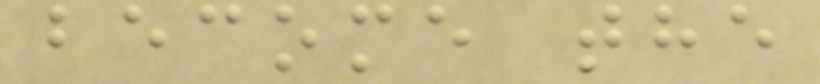become the
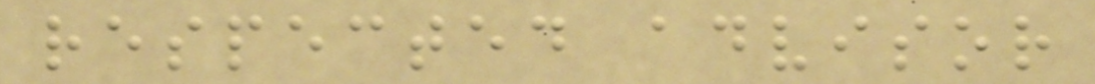respected advisor
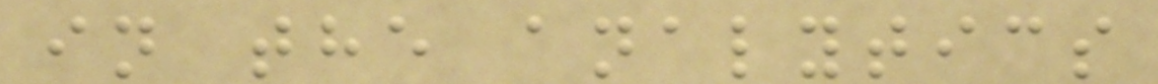in the analytics
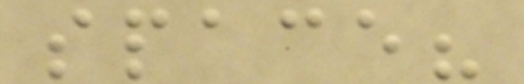space?
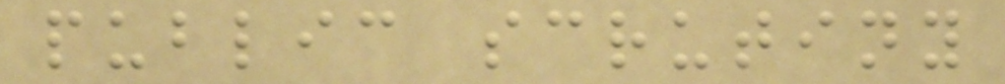public scrutiny
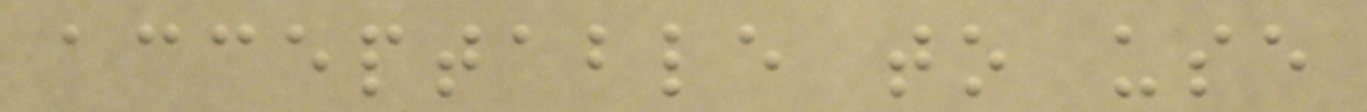acceptable to use
